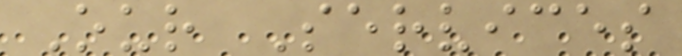Our Services
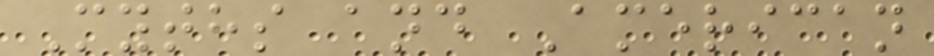Myths and American
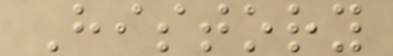History
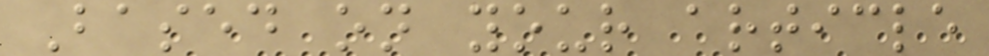Based on your article
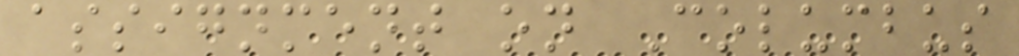assignment on Columbus
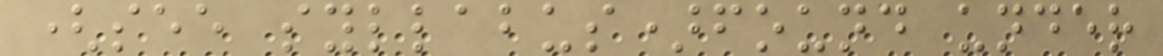(see syllabus)found under
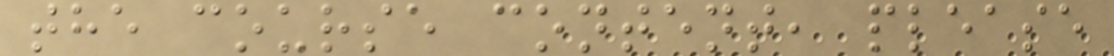the course content, please
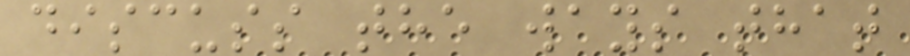discuss the ways that
